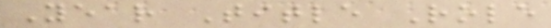Year Title Role
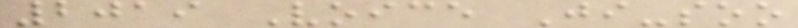2019 Voice Ji-soo
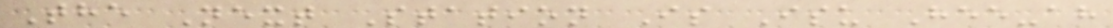The Next Station Is Isu Hee-ah
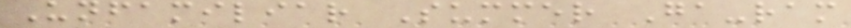Unfamiliar Summer Ga-ram
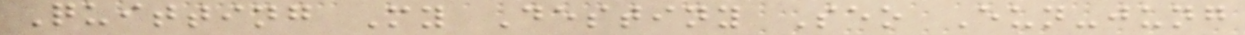Quitting My Destiny Seo Eun-jung
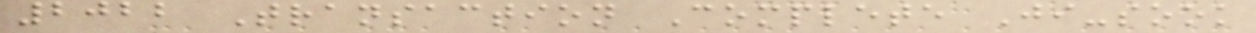2022 Transaction Complete Ji-sook
